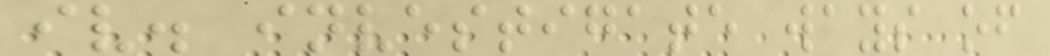iv. investigate ways of
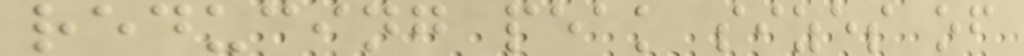reducing peak sizes of
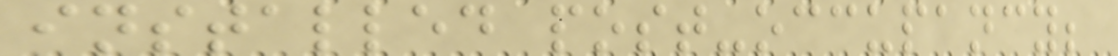installed post-occupancy;
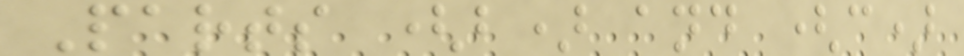Parts (b) and (c)
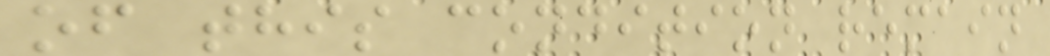of this condition remain
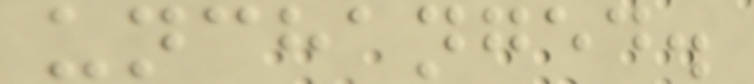unchanged.
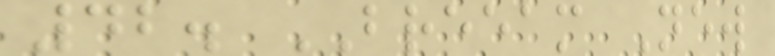42. BREEAM New
